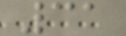31
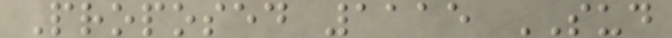Proposed 1115 SUD
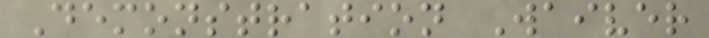Demonstration Waiver
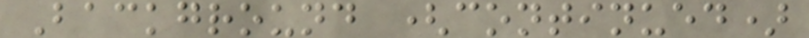Background (continued)
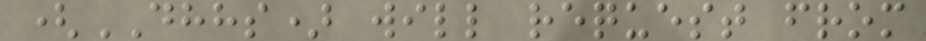(DHHS) will request from
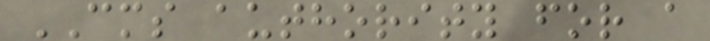CMS authority for a
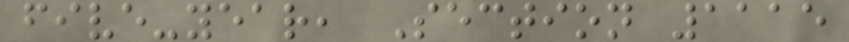five-year, Section 1115
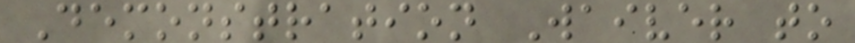Demonstration Waiver to
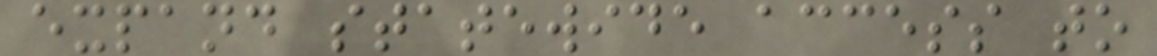expand statewide access to
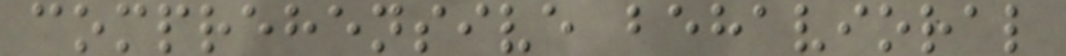comprehensive behavioral
